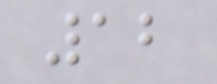12
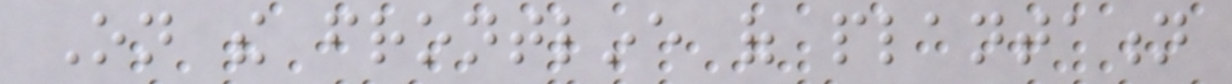On the frontline of plantation
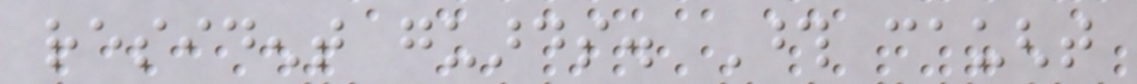resident guards. Those caught
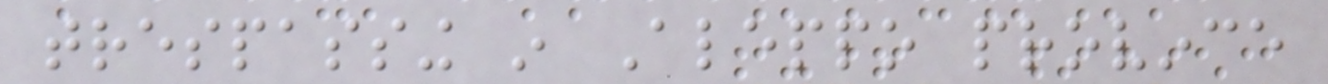trespassing in Aleppo province
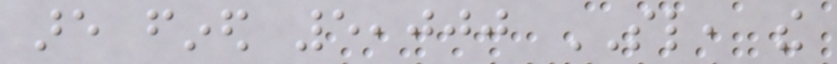are fined 5,000 SL, the
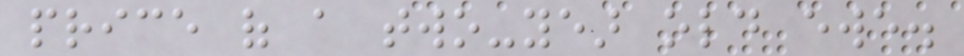price of a two-year old ewe.
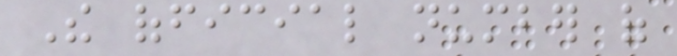The official number of
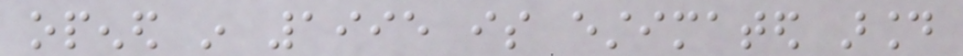opened in 1995 is estimated around
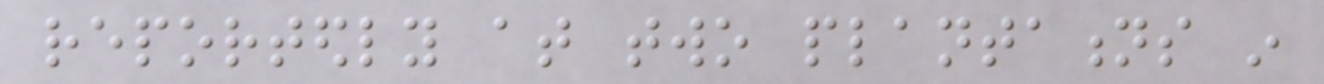reportedly at two plantations in
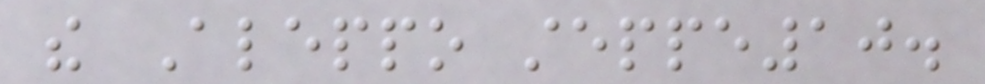the Aleppo steppe10.
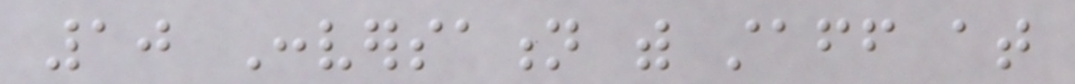10 Conversation with staff at
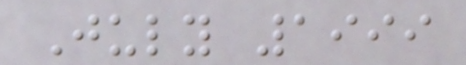July 1999
